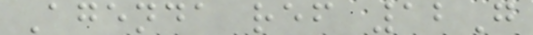Agenda ref 12G
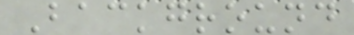Background
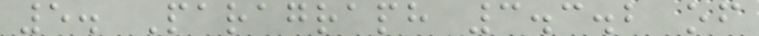5. Paragraph 3.3.2 of
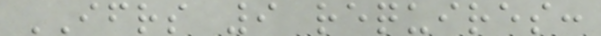IFRS 9 requires:
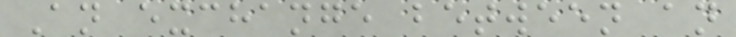An exchange between an
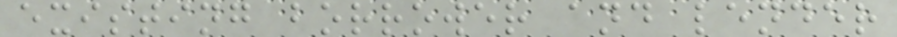existing borrower and lender
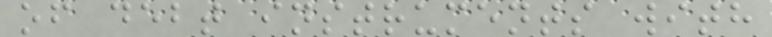of debt instruments with
